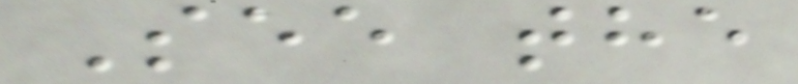See the
